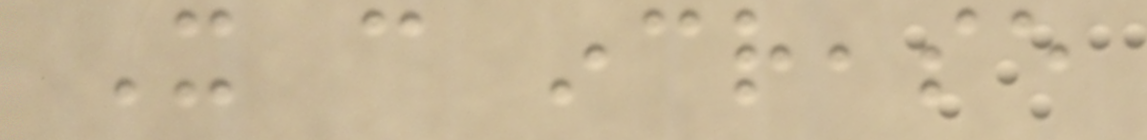It can increase
